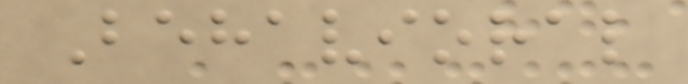Behavioral
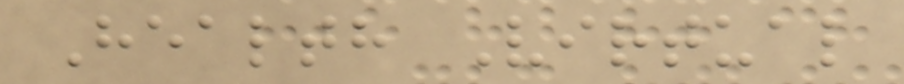Health Virtual
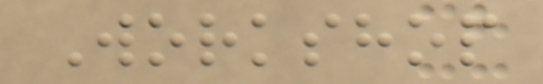Workshop
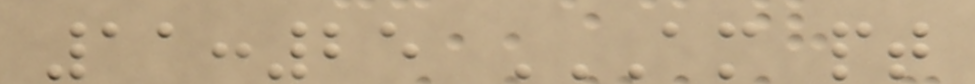11:25 AM PT
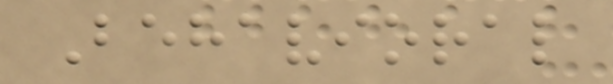Behavioral
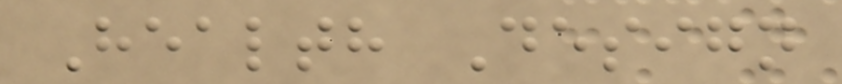Health Design
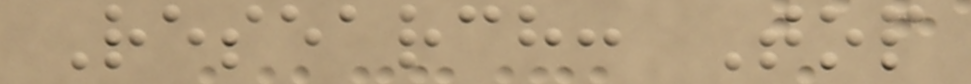Research: Top
